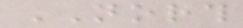NORTH
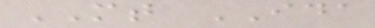MT IDA
